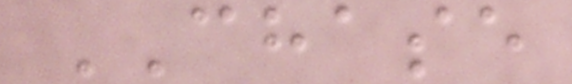CHASE
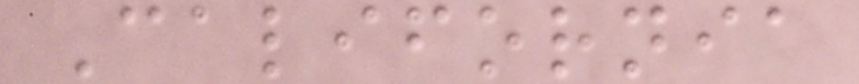California
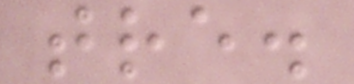tre.
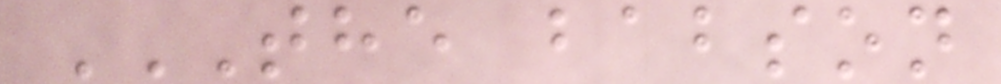THE BABSON
